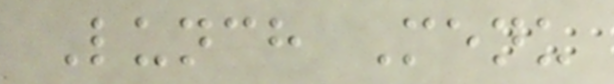Lunch Menu
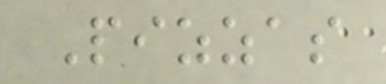Pizzas
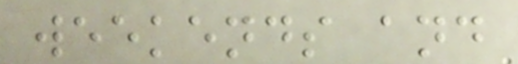weekends and
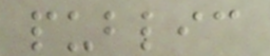public
